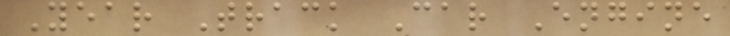Year Track Car Engine
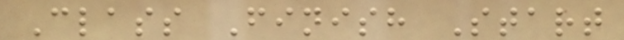Class Finish Start
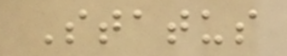Status
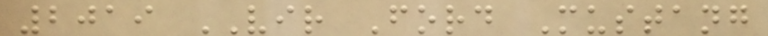2019 VIR Ford Mustang
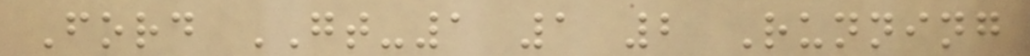Ford GT-1 1 2 Running
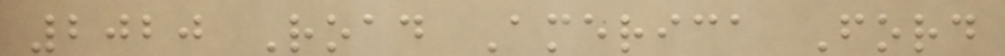2020 Road America Ford
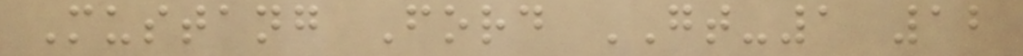Mustang Ford GT-1 12
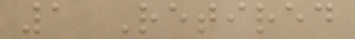1 Retired
